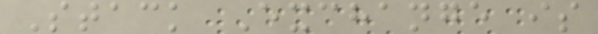Stack Exchange is
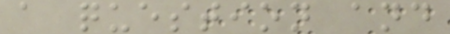a question and
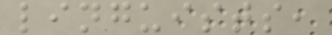linguists,
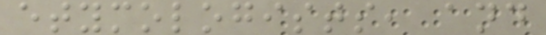etymologists, and
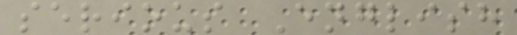serious English
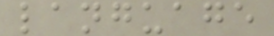language
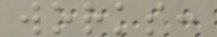works:
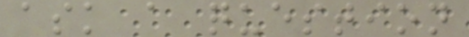ask a question
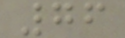76
